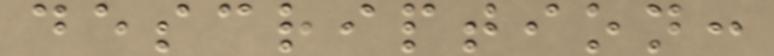description:
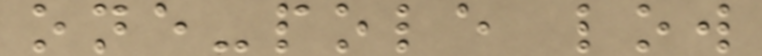one-pole low
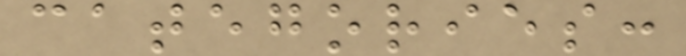categories:
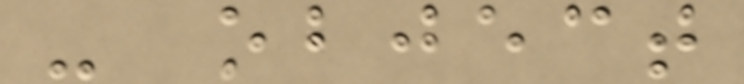- object
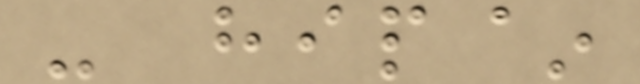- hip~
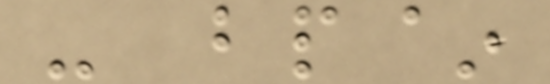- bp~
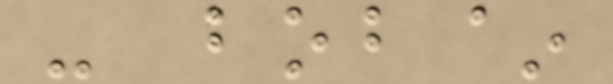- bob~
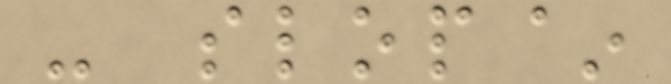- slop~
